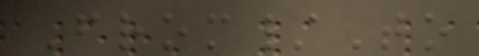From/To
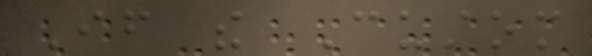If the Custom
